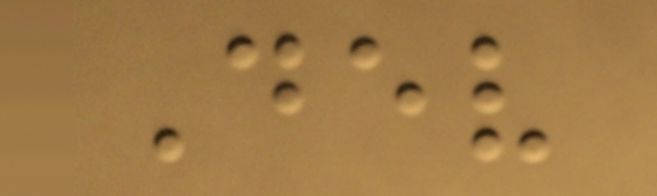Dev
